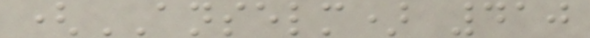(ANSELM) 410
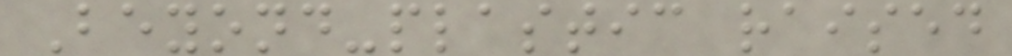Beyond-plastic raised
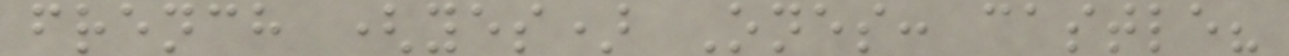french (yes) Ones: castle?
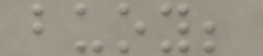buoy;
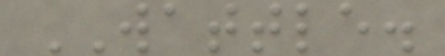WATTLE.
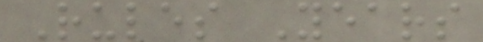Rules Years
